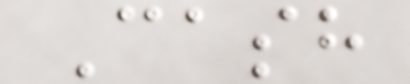Cash
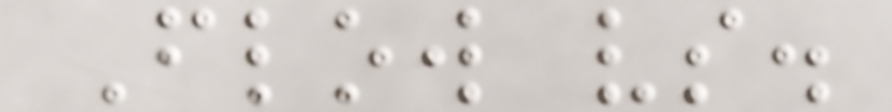Flow vs.
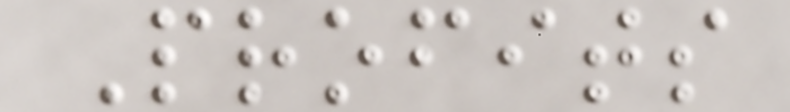Profits
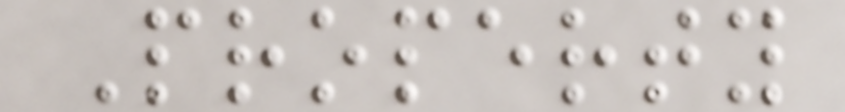Property
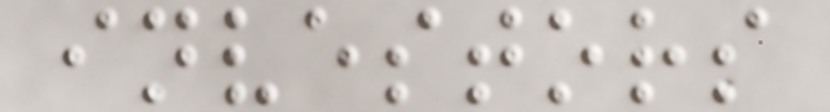investors
